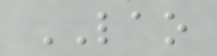LAO
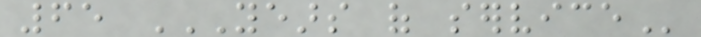65 YEARS OF SERVICE
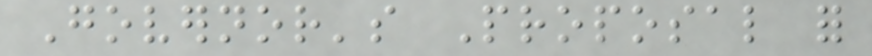Governor's Proposal for
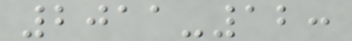2011-12:
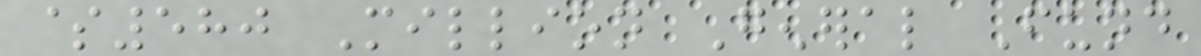$580 Million General Fund
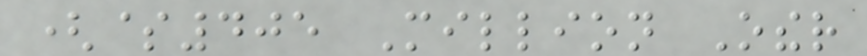($405 Million Other
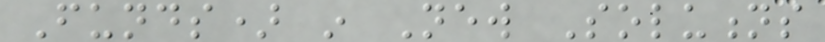Funds) in New Solutions
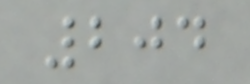204
